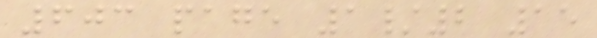603 page 1/2 15
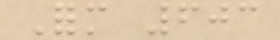Form 603
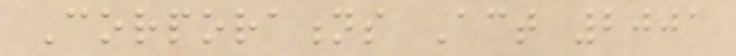Corporations Act 2001
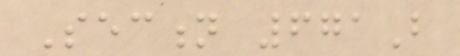Section 671B
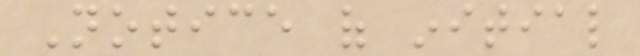Notice of initial
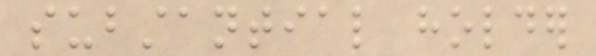substantial holder
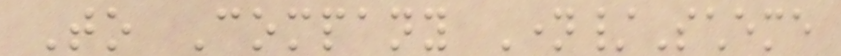To Company Name/Scheme
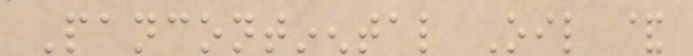Pancontinental Oil &
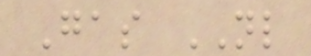Gas NL
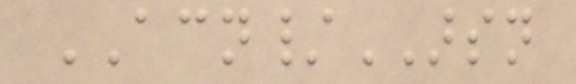ACN/ARSN
